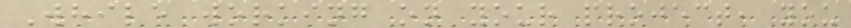While working on your project, you
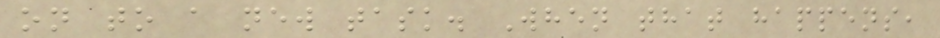on to a new task. When that happens,
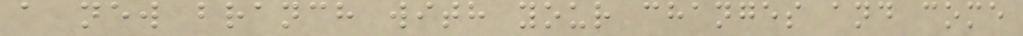a new branch with your changes and come
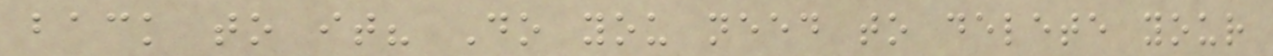back to it? Do you need to delete your
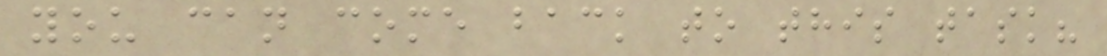you can come back to this task?
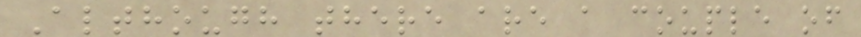Although there are a couple of
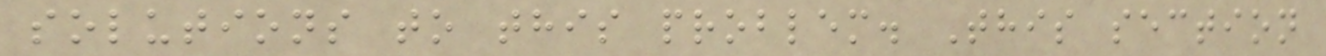solutions to this problem. This section
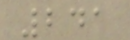241
